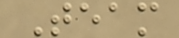Team
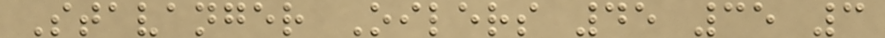Stavanger Oilers 45 35 3
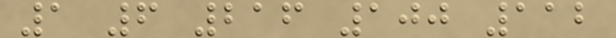1 6 216 100 112
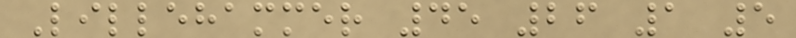Lillehammer 45 26 1 5
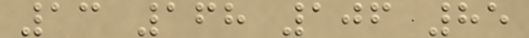13 168 106 85
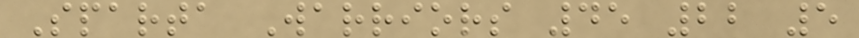Sparta Warriors 45 22 5
